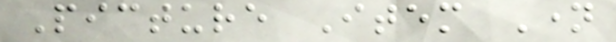Picture Item Name
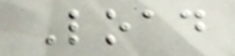Load
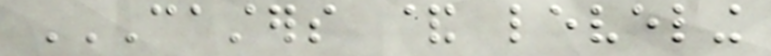CASTERS & LEVELING
